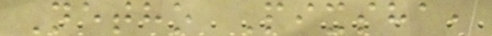Netho Pixsha,
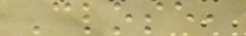Close,
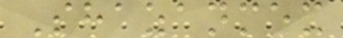Shazanmex
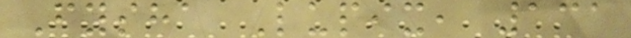Fysha Lupix, 131
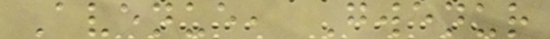Avenue, Gwenur
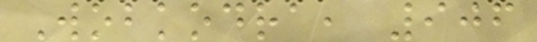Wobkodra, 906
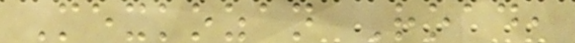Mexkozan Road,
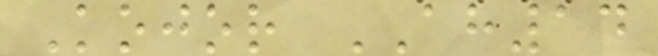Kojor AH14
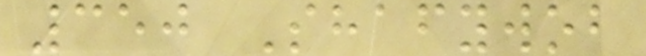350 Shafywob
